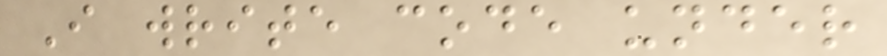I write code under
